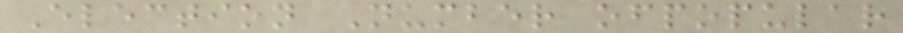Election Number ofpopular
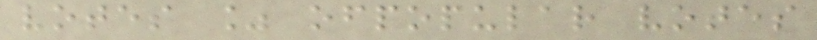votes % ofpopular votes
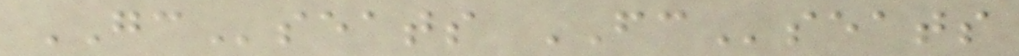GCseats FCseats
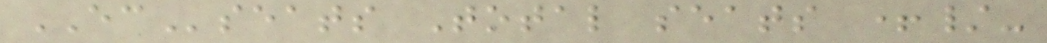ECseats Total seats +/-
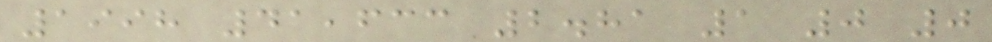1998 41,633 2.81 1 0 0
